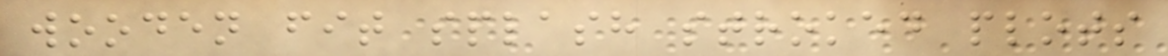wooden fit splash stroked plots
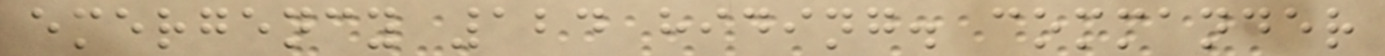emergency 124 hiding. commander
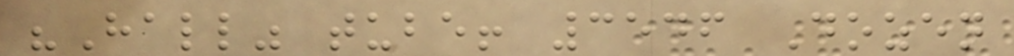"Hall" tube! 3546 Dozen
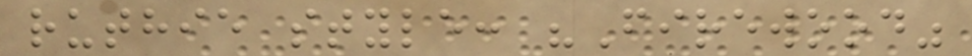ruthie style: "Firewood"
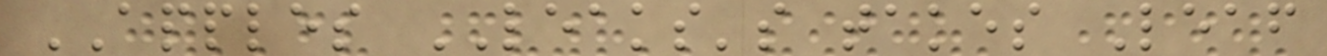APPLES LEAKS's takes Leaf
